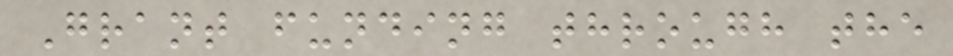Grant funding through the
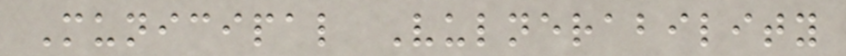Municipal Vulnerability
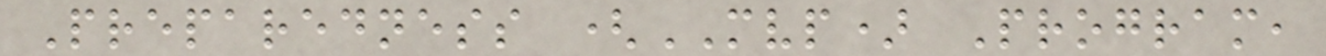Preparedness (MVP) Program,
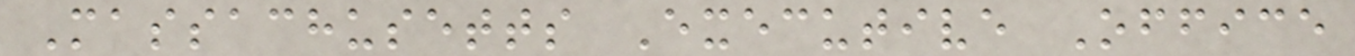Massachusetts Executive Office
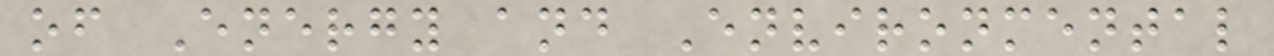of Energy and Environmental
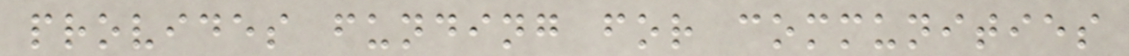provides funding for communities
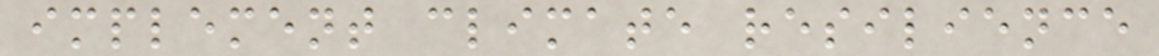implement climate resilience
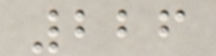226
